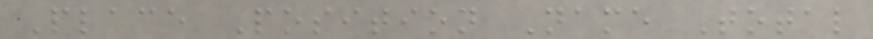Place Position Name Total
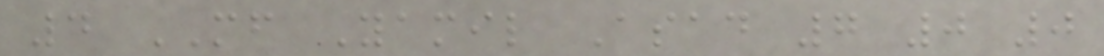4 MF Yamil Asad 7 0 0
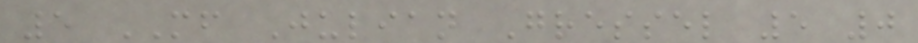5 MF Julian Gressel 5 0
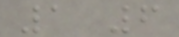1 6
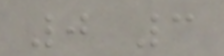0 3
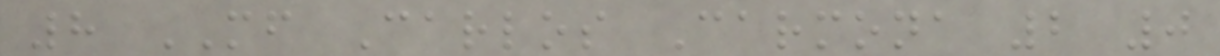8 MF Carlos Carmona 2 0
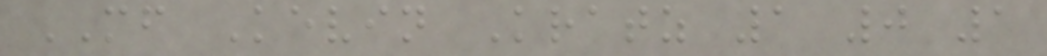MF Kevin Kratz 1 0 1
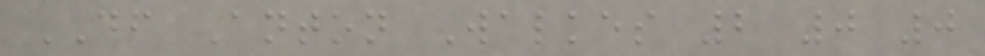DF Anton Walkes 2 0 0
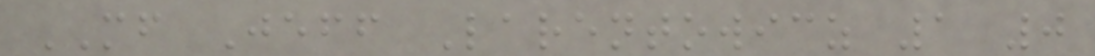MF Jeff Larentowicz 1 0
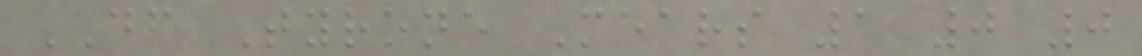DF Tyrone Mears 1 0 0
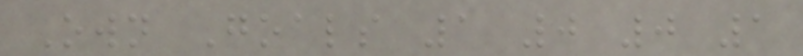Own Goals 1 0 0 1
